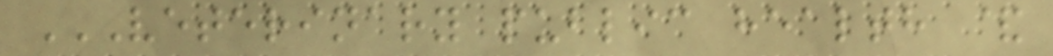VETERINARY PUBLIC HEALTH &
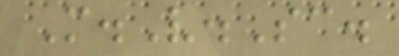M.V.Sc.
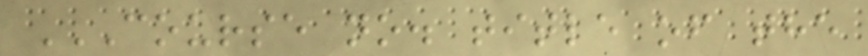COURSE NO. TITLE OF THE
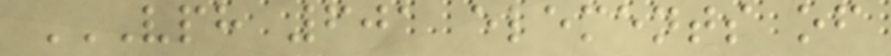VPH 601 ELEMENTS OF
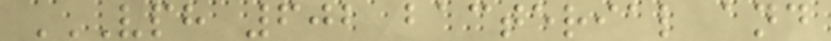VPH 602 BACTERIAL AND
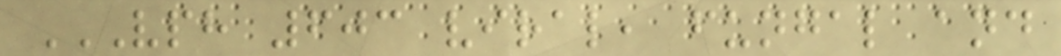VPH 603 VIRAL, FUNGAL AND
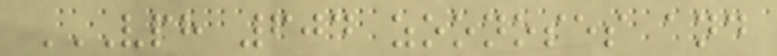VPH 604 ZOONOSES AND
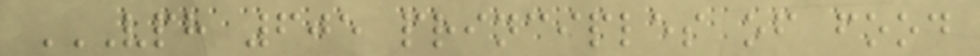VPH 605 PRINCIPLES OF FOOD
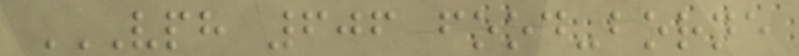VPH 606 FOOD-BORNE
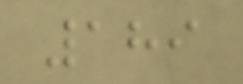189
